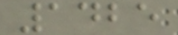1425
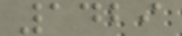1429
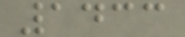1433
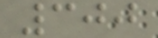300
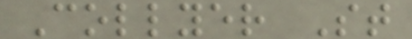Collyer St
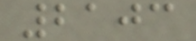2103
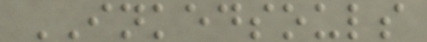INKEDSOULS
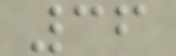36
